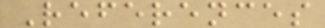References
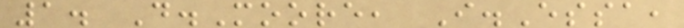1. D.Moore, I.Essa,
